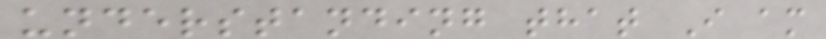understanding that I am
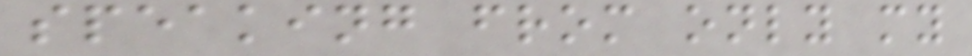speaking from only my
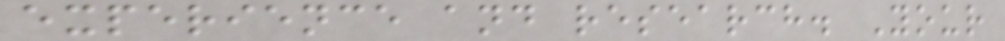experience and research. Your
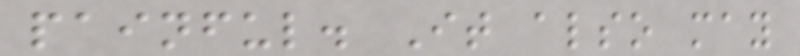painful. It also may
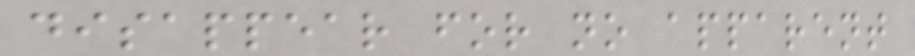disappear for no apparent
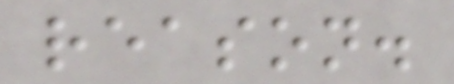reason.
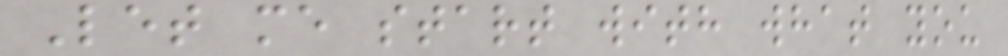Let me start with what you
